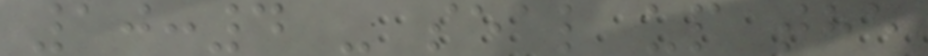10:4 - seal up the
